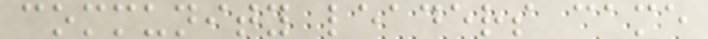community leaders came
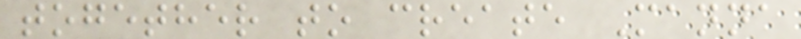together to create Manna
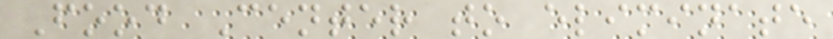Food Center to eliminate
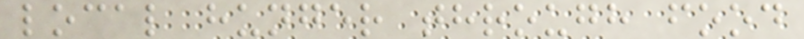local hunger through food
